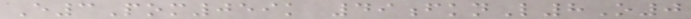E3Pom059k 49fknL8O0
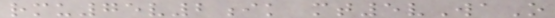rmu75v2ik mt5vWaO
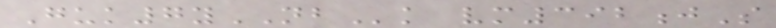Guk7yNBk vm392jS
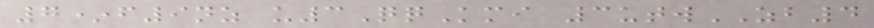7*f9nz u3QqKmi 3utwZB4
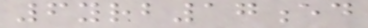6yrb17ed
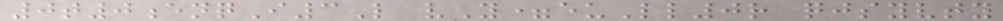0t0enqI3L vY=euLl0r qjsyvty
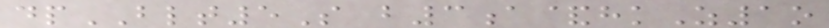dpBLT5S b3a&hkZ1o
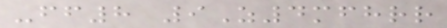-ff8 9Z4mfhrr
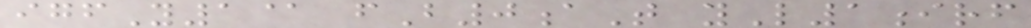igfY1@ fB0aT yL1irf
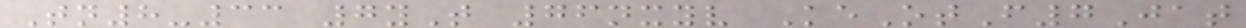Tn8-33 7yT 76nxyv KeOtF7Jat
